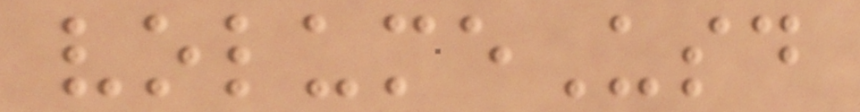volumeUsd
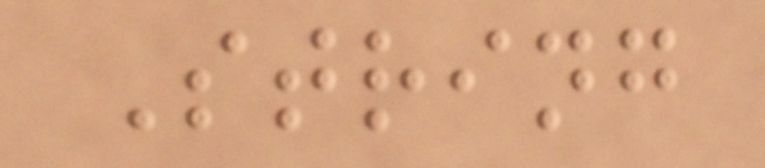String
